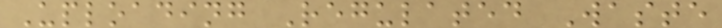Uploading Regulated Waste
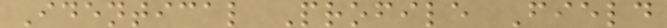Identical Profile Field
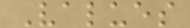Values
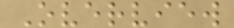Overview
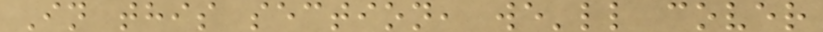In this section, we'll cover
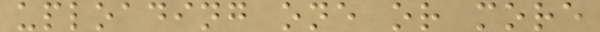uploading one or more
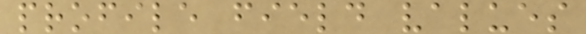profile field values
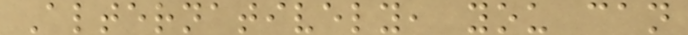Alternatively, you can
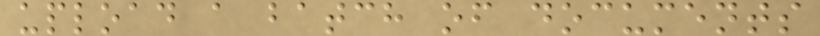upload a batch of documents
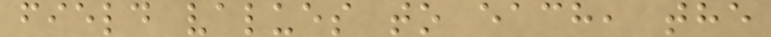field values to each, the
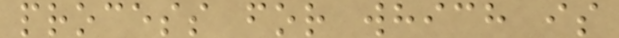process for which is
